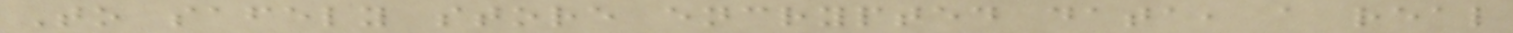To safely store encrypted data, a real
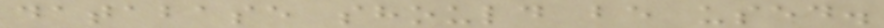database should be used.
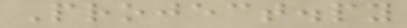Project.py
